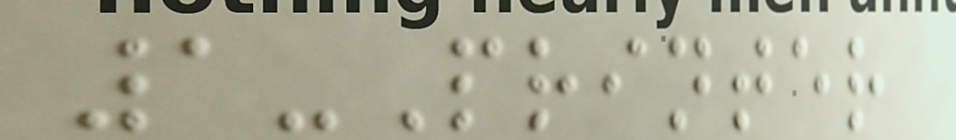1-Printer
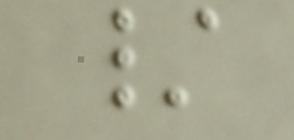/
